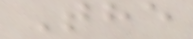The
